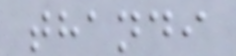thandi
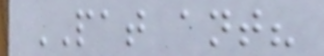PAT ant?
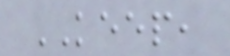KEEP,
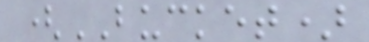(BUCKET)
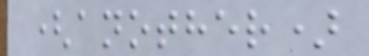(another)
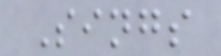Sings
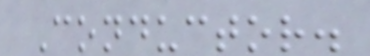Conductor.
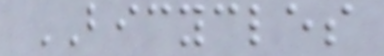BICYCLES
